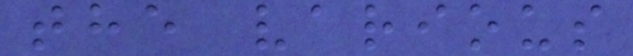the various
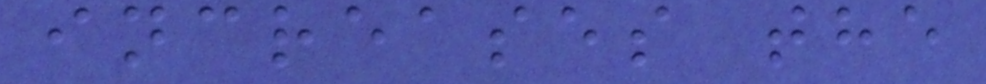increases the
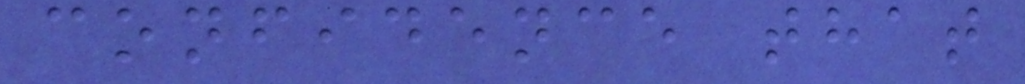confidence that
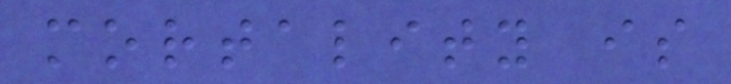mortality is
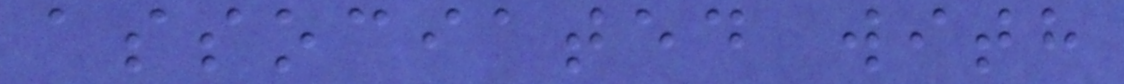associated with
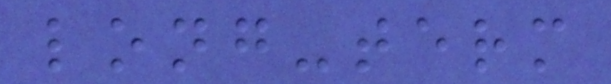long-term
